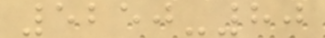5250-80
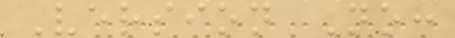Version No:
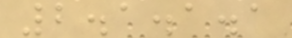2.1.1.1
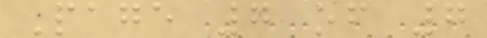Page 7 of 7
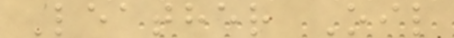Leather Oil
